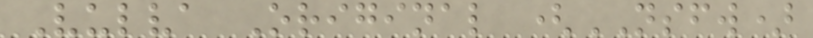Vulva Original (NSFW)
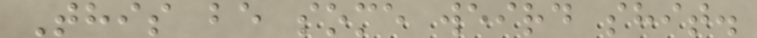This be some weird shit.
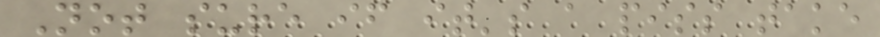Not sure if it's a piss take
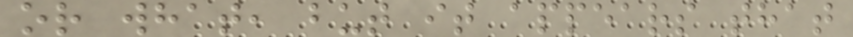or what, but it appears that
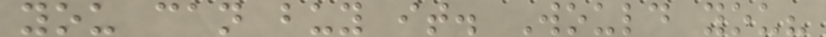you can buy it. Would you?
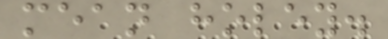mean holey.
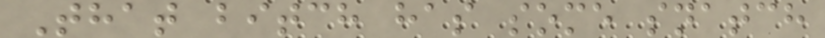That bitch has some snatch
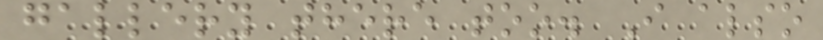gallery there too. I also
